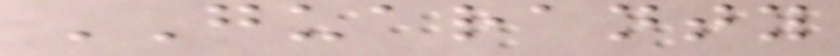GUARANTY
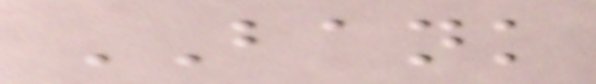BANK
